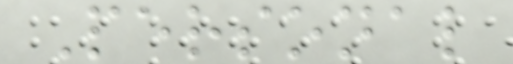Personal
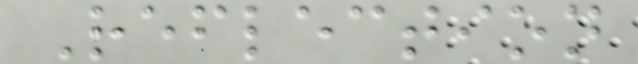Reflection
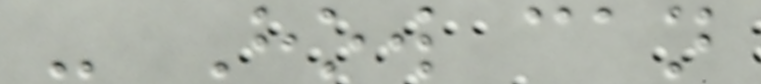- How can
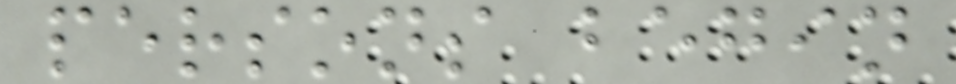persons begin
